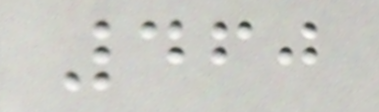460
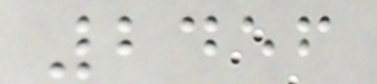2456
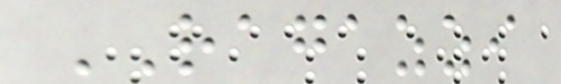RAGAZZI
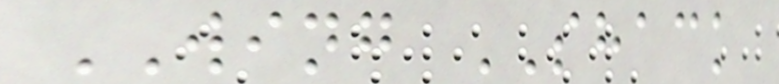WING SHACK
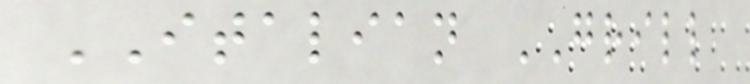ITALIAN GRILL
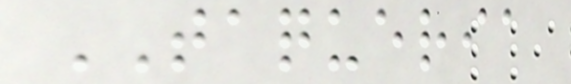TAQUERIA
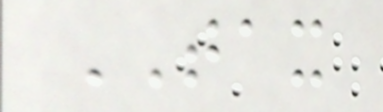TAX
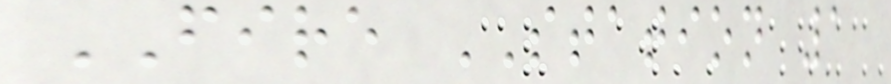FIRE STATION 1
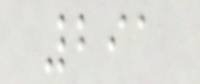291
